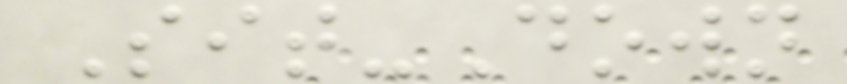Sit-Down
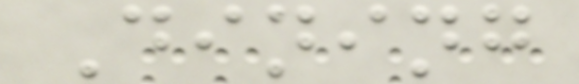Dining
